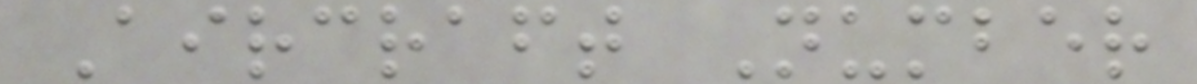Aircraft Number
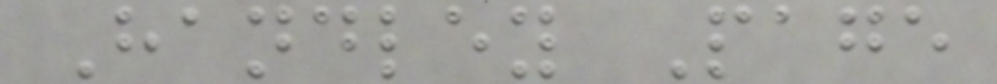Handley Page
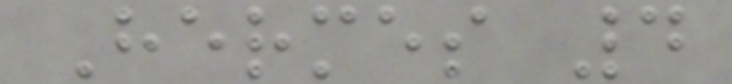Hermes 4
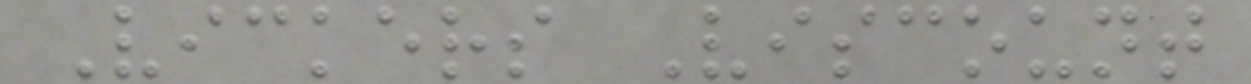Vickers Viscount
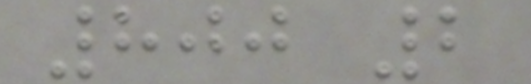800 2
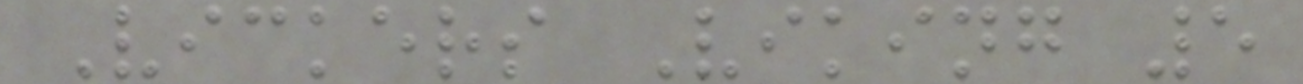Vickers Viking 5
